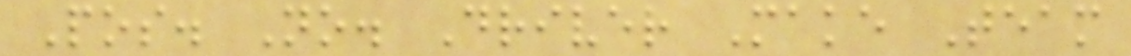Pos. No. Driver Make Team
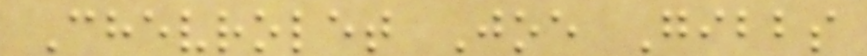Chevrolet Joe Gibbs
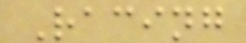Racing
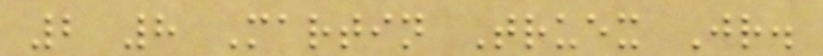2 8 Martin Truex Jr.
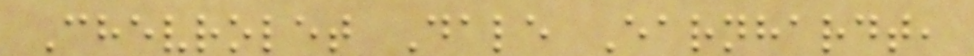Chevrolet Dale Earnhardt,
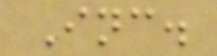Inc.
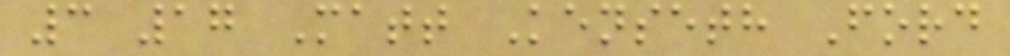3 17 Matt Kenseth Ford
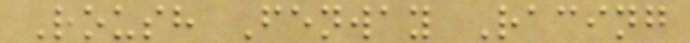Roush Fenway Racing
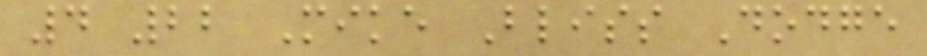4 22 Mike Bliss Dodge
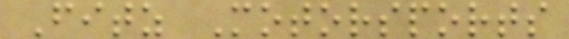Fitz Motorsports
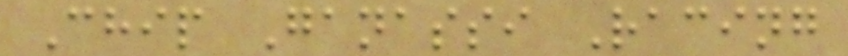Chip Ganassi Racing
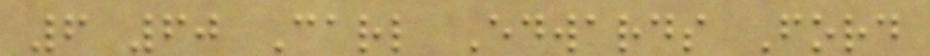6 60 Carl Edwards Ford
